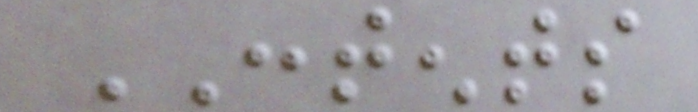CONTENTS
